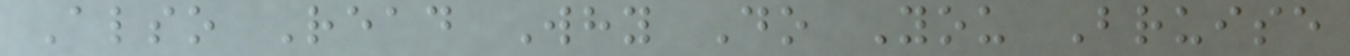Also Read Why Do You Bruise
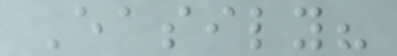Easily?
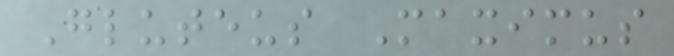Gluteus Maximus
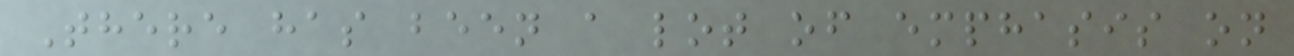There has been a lot of emphasis on
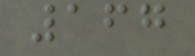167
